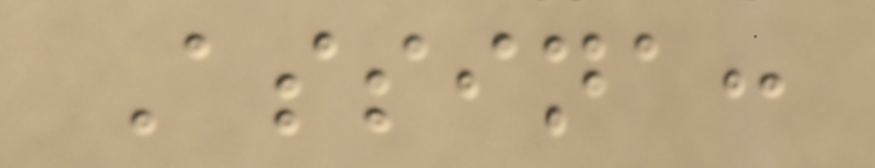Assina:
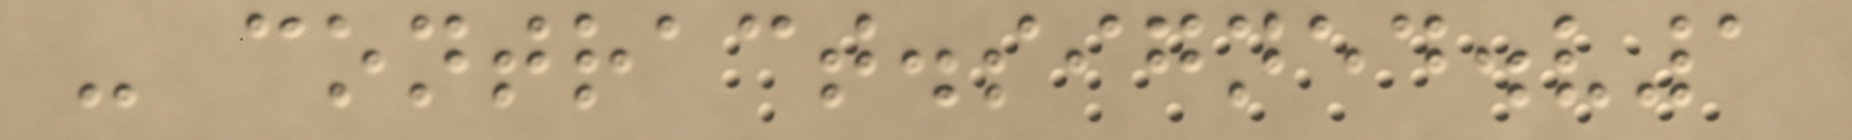- contract.signed.v1
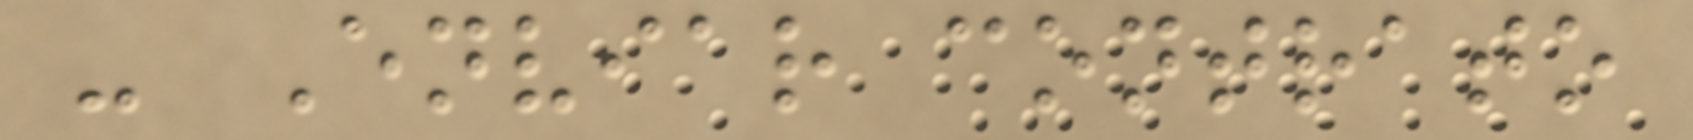- Enviar contrato
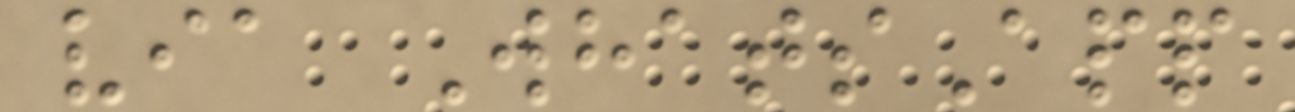via WhatsApp
